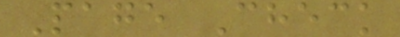Page Check
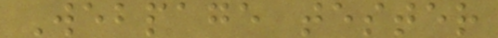Webpage tester
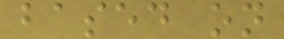based on
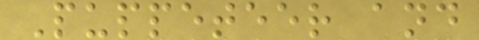Puppeteer and
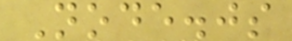Node.js
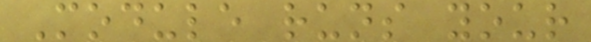Module runs your
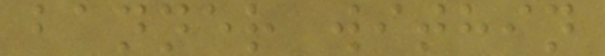banner within
